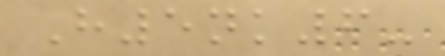H5nk6-
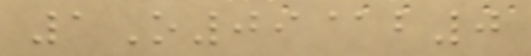1O09@b0
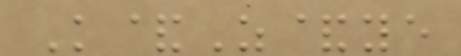K&Z&ye
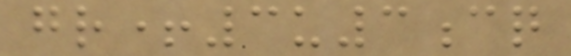gr+3u3cq
